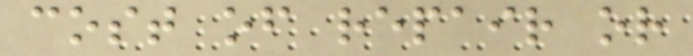cost of repair or
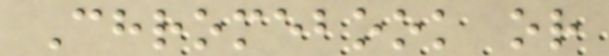Chromebook or
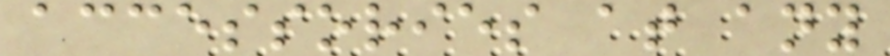accessories at any
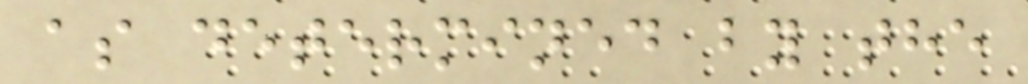as determined by the
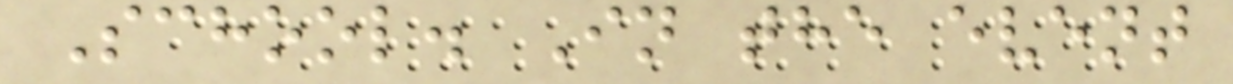School. In the event
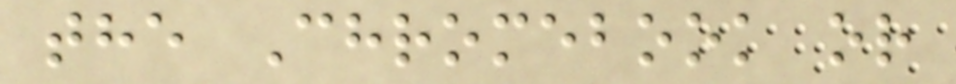the Chromebook or
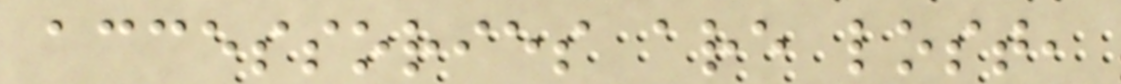accessories are lost,
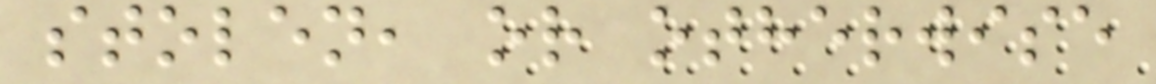stolen, or otherwise
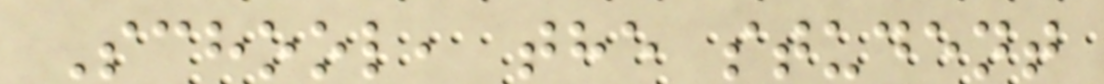School, the student
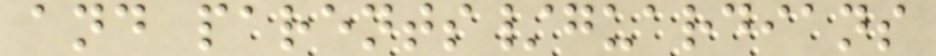and parents/guardians
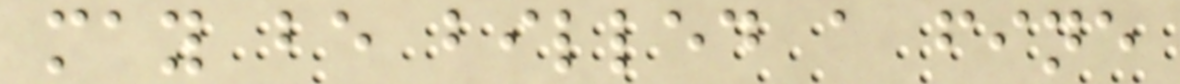may be billed a fine
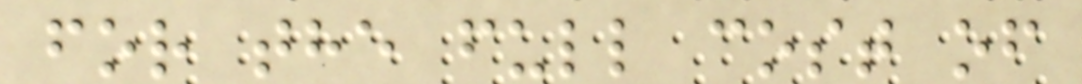for the full cost of
